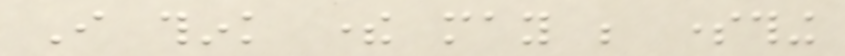I think there may be something
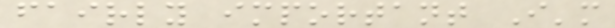fairly important I'm
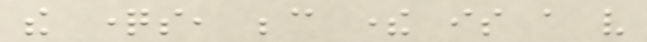the questions, because there is a very
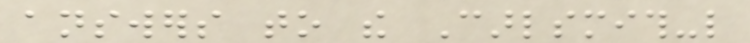answers to the Carlsmith-like
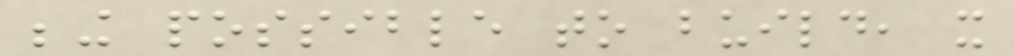being possible to build, it
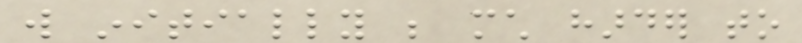will initially be much harder to
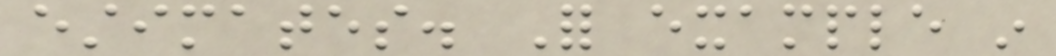estimates. For example in
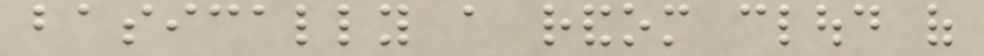basically a random cloud of
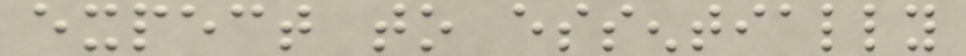expect to essentially
